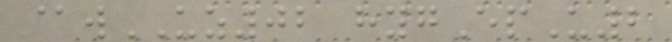@wUZ02 hygEpU2
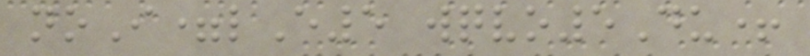noI=lE5 wqvo5Du+
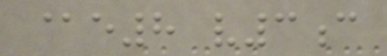@e8 v3c
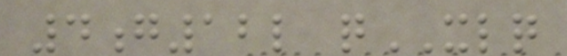4g12l qXLQ
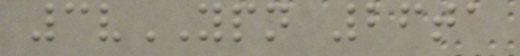3vYPN 26ta
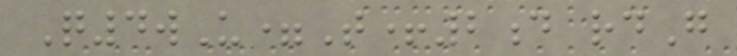Q4wU=T+2d rdG
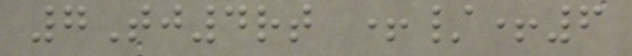7Tj4rt +/+6
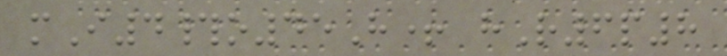mI4#o45H+ hR6p8
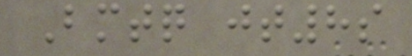Bmtq jt8s
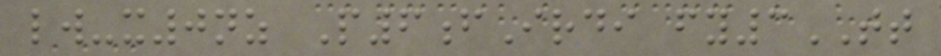lw-x0nz P6fIrdi fy3TT
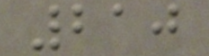210
